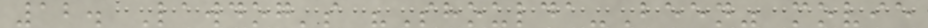12. Lawdog's "Shoulda-Been" movie
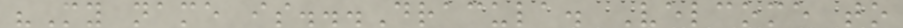"My name is...Dracula. Velcome to
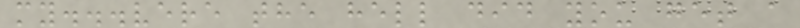my...vere the hell did you get a
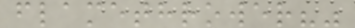flamethrower?"
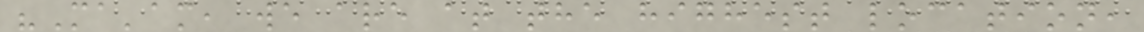"Ma'am, we are at the highest location,
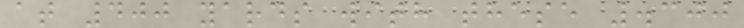at 400 yards with these .300
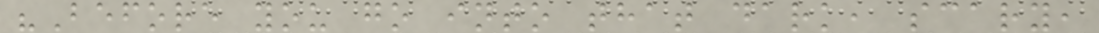"Before you go into that dark, scary,
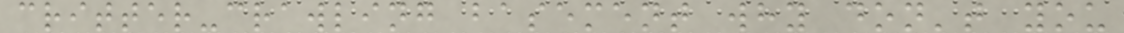critter-crawling basement why don't you
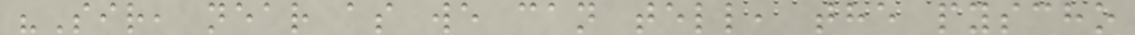"Sir, near as we can tell, the pyscho
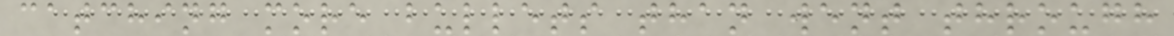catching more bullets than went through
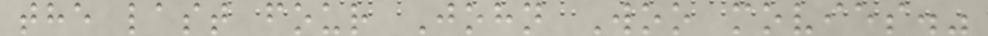the last four John Woo movies."
